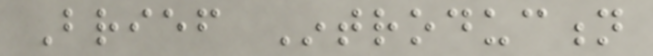Brief Introduction
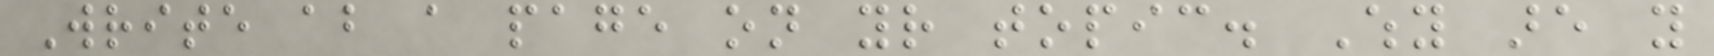Write about a page on your topic. Why are you
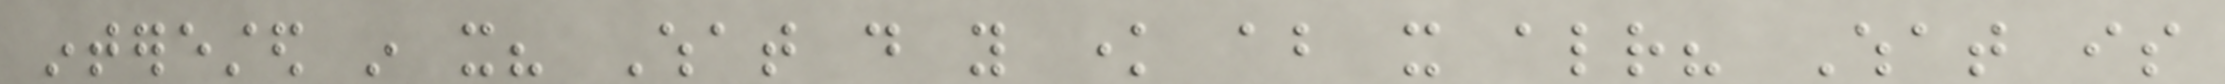interested in it? What do you know about it already? What is
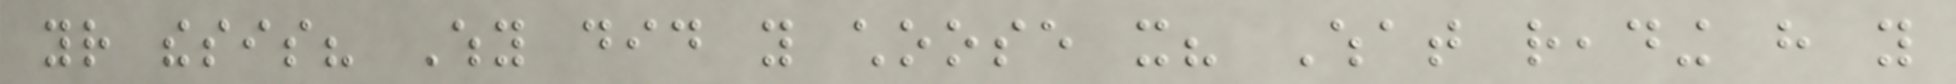your thesis? Why did you choose it? What reading have you
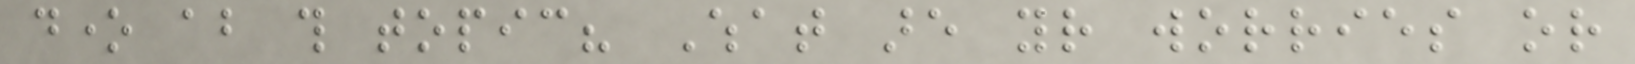done about this topic? What are your worries or
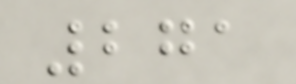271
